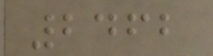2462
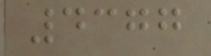4377
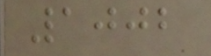1002
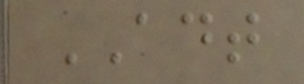ADT
